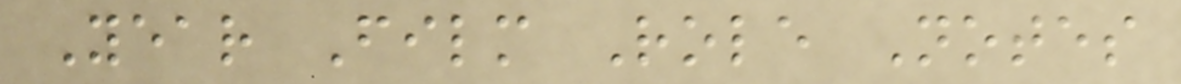Year Film Role Notes
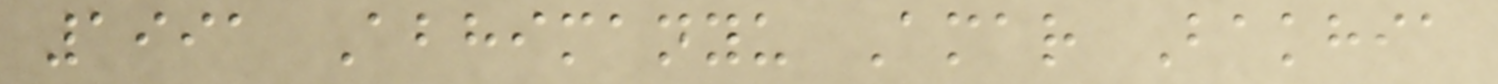1991 Abhimanyu Amar Bakhia
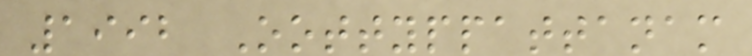1992 Oottyppattanam
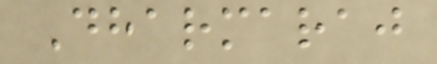Dharmaraj
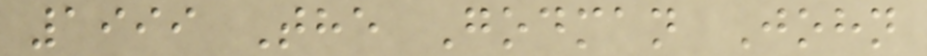1999 The Godman John
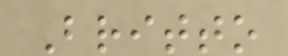Britto
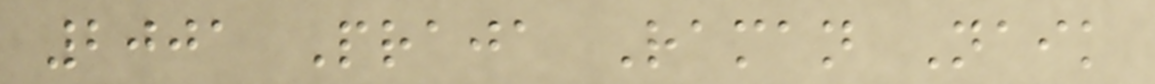2001 Praja Raman Naik
